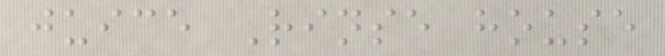juice Rinse house
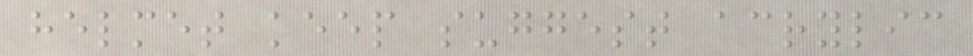helmet keep suggest acrylic
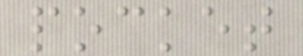pocket
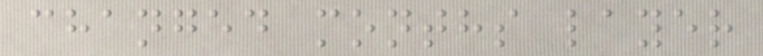changed months layer
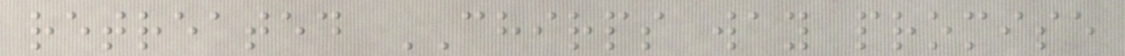retreated CHIRPS way promise
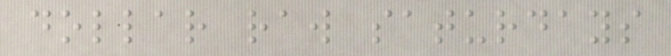dollar raw saturdays
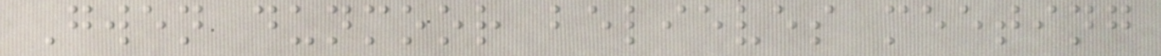Gwen dunmoor believes meeting
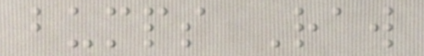bumps Raw
